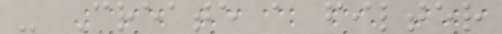- Create a filter
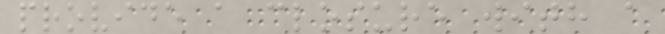provide a closure with a
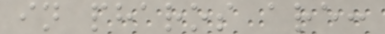in pharos are:
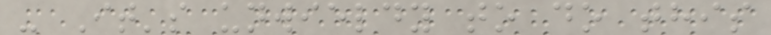- It's unwieldy to do this
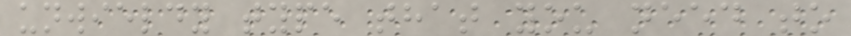unwieldy type that you need to
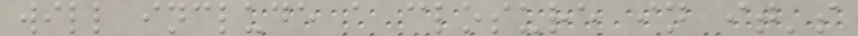will include a closure in it's
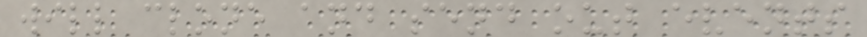will clone and send out events
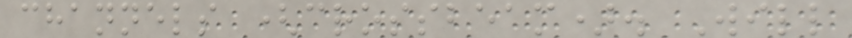channels (crossbeam). Will
